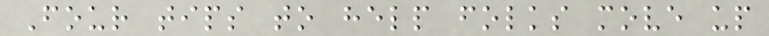Four tips to help folks move up
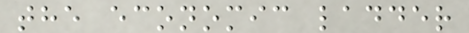the economic ladder
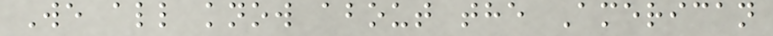We all know about the American
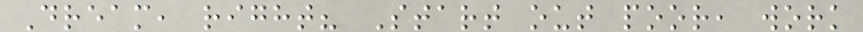Dream, right? Start out poor, work
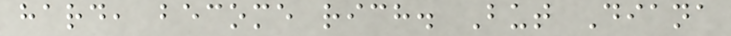hard, become rich. But Diana
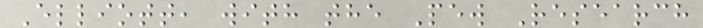Elliott, with the Pew Research
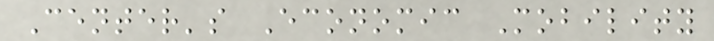Center's Economic Mobility
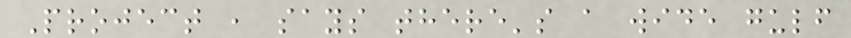Project , says there's a wide gulf
